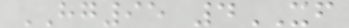HG95 4XF
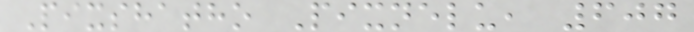Pixshatho Pixnelu, 607
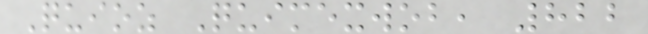Quioz Quimexwob, 822
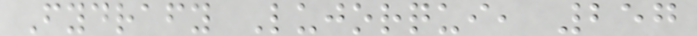Fydrafy Lujorqui, 257
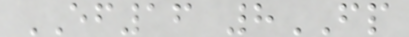EF16 8FP
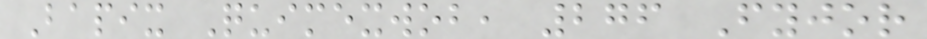Bapix Quimexwob, 276 Fyjor
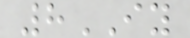8IY
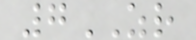7ZR
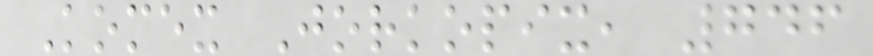Komex Jorkopix, 746
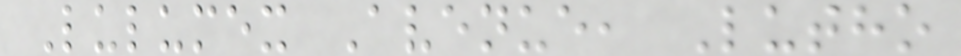Lulumex Avenue, Lutho
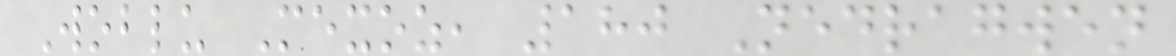Woblu Mexoz, 180 Nedragwen
